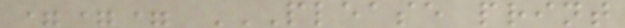=== PLEASE PRINT
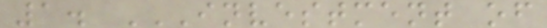1. INVESTMENT OF
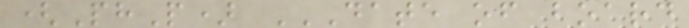(PhP) DATE OF BOARD
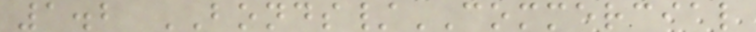1.2 BONDS/COMMERCIAL
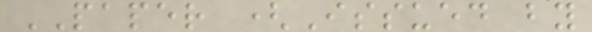PAPER (Issued by
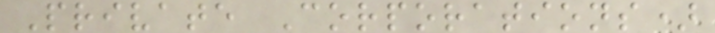Private Corporations)
